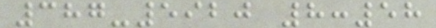387-5920 8:58
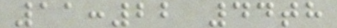11:22 44th
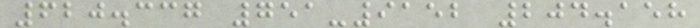620.337 751-9152 204.158
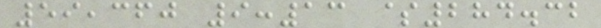59,360 9:13 $284.32
